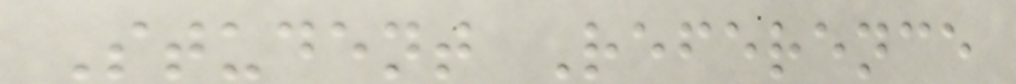Student Reference
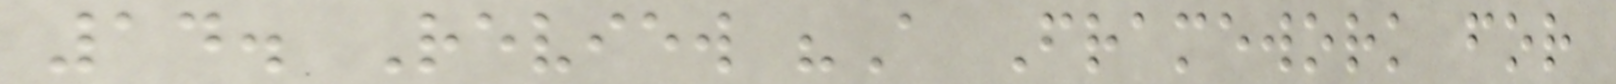14. Review "A Framework for
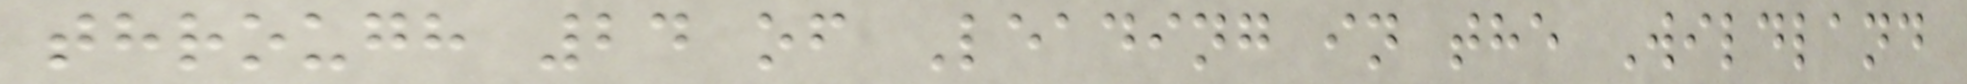through 24 of Leading in the Wildland
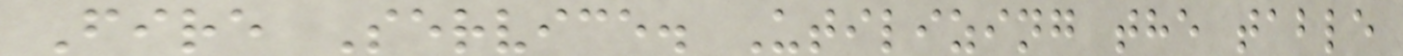Fire Service. Utilizing the table
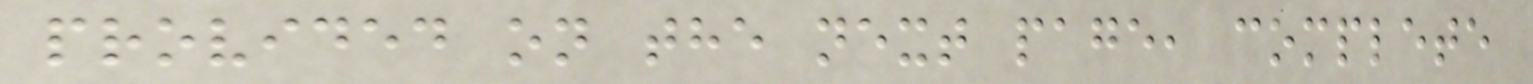provided on the next page, complete
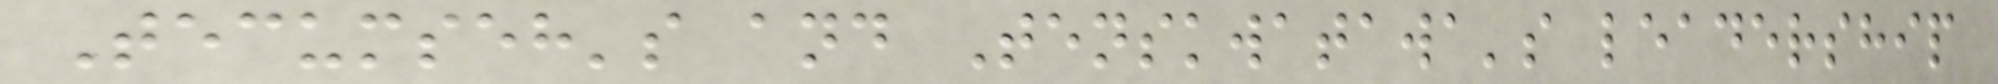Tecumseh's and Tenskwatawa's leadership
